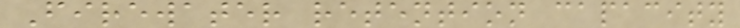Firewater retention capacity
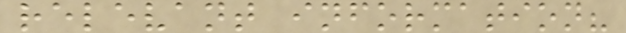relevant information?
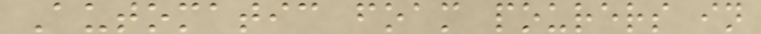Automatic foam pourers in
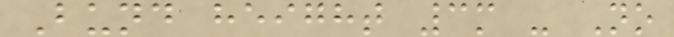Bund height 3m - No
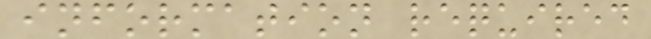information required
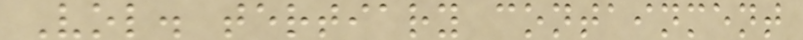Vol. tertiary containment
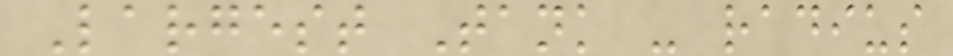Largest Tank - radius
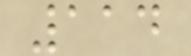114
